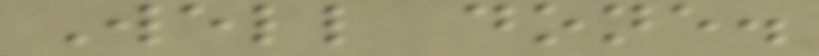Well done.
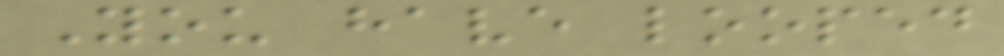You have looped
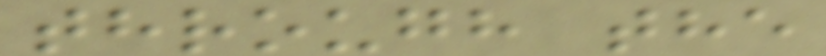through the
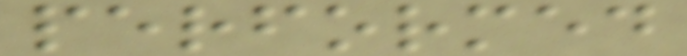performed
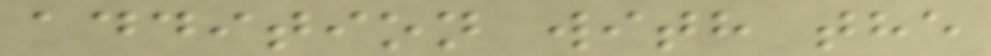addition with the
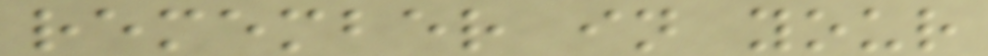remember in your
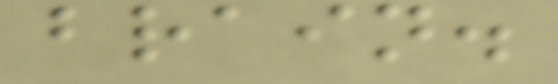brain.
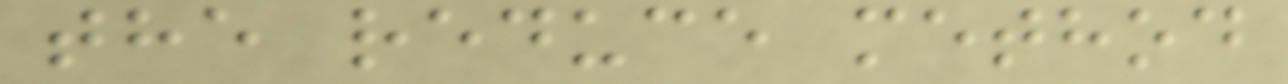the reduce method
